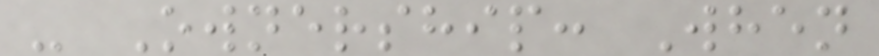- Ownership: When
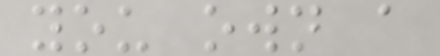you own a
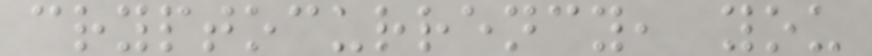cryptocurrency, you
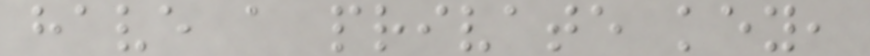have a private key,
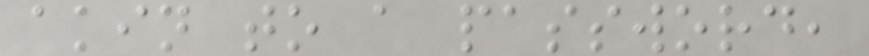akin to a password,
